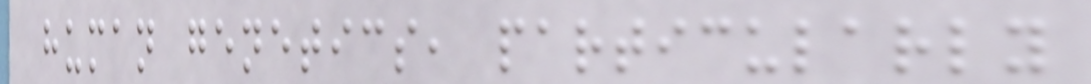human genetics, particularly
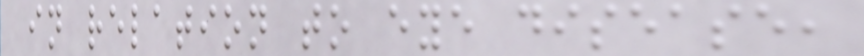in relation to eye disease,
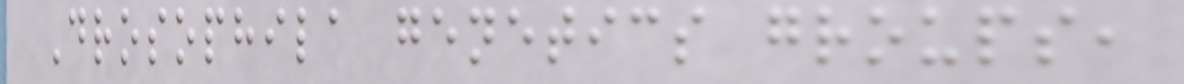Drosophila genetics groups,
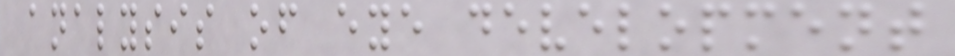analysis of eye development
